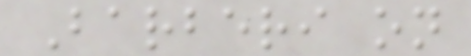Barberi on
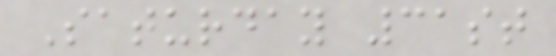Saturday 31st
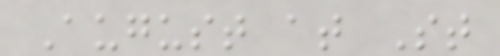August at St
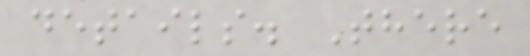details. There
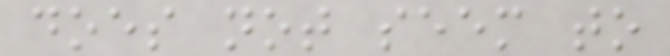does not seem to
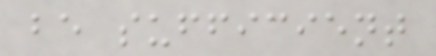be sufficient
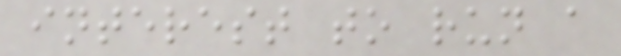interest to run a
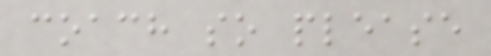coach so please
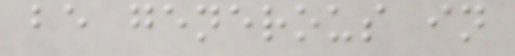be generous in
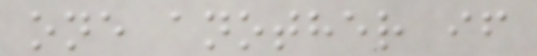one another if
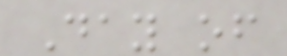Day of
